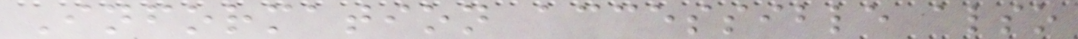Information accessible also
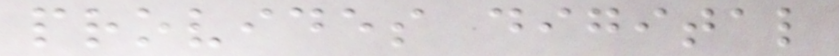provides digital
